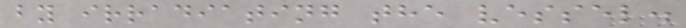by irradiating the vessel.
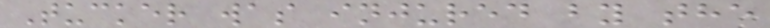Tucker was injured by the
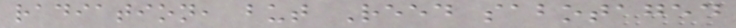radiation, but Reed sabotaged
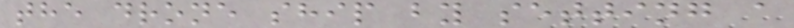the drone ship by setting a
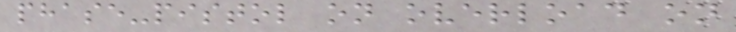phase-pistol on overload on
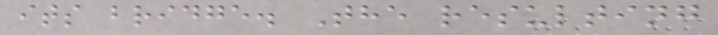its bridge. The resulting
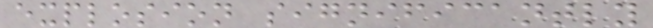explosion significantly
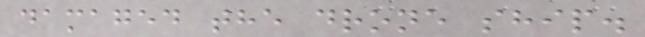damaged the drone ship.
